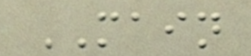MAIN
